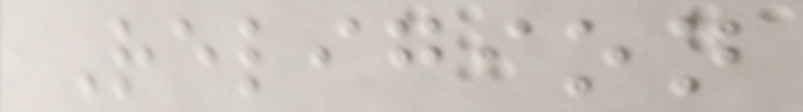Religion
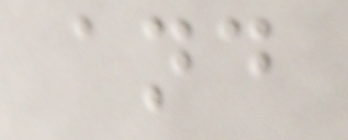and
